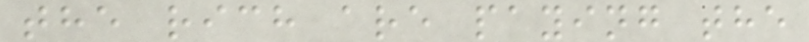the rich are paying the
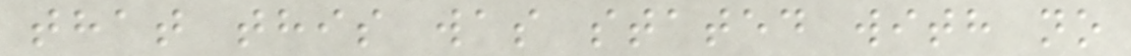that this was stated with no
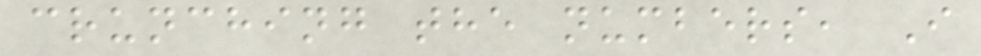crunching the numbers, I
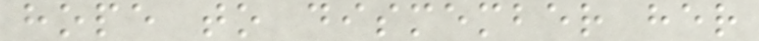hope to dismember her
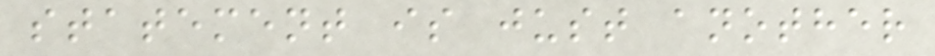statement is just another
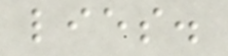lies.
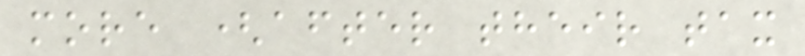more (after their tax
